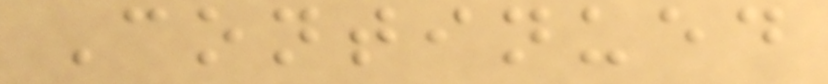Continued
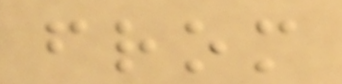from
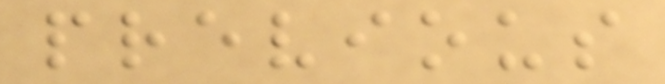previous
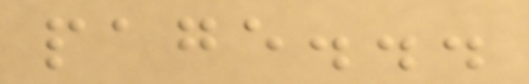page...
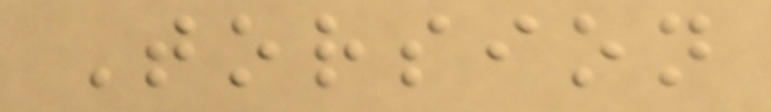Torsion
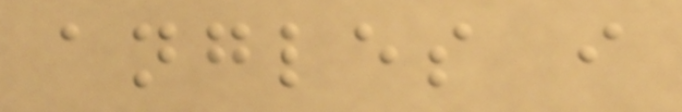angles i
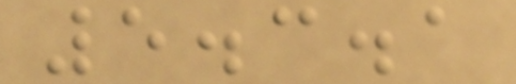5.3.1
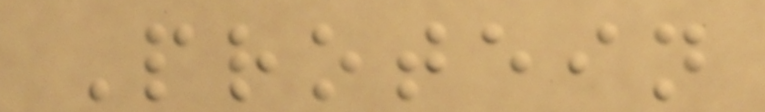Protein
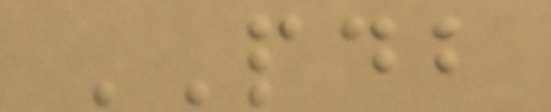PDB
